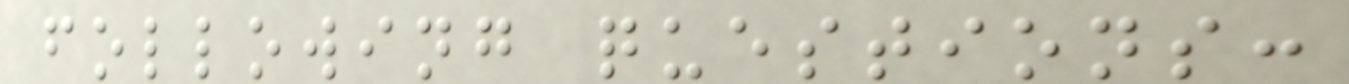following questions:
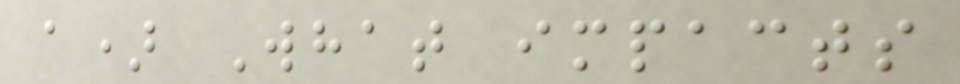a) What impacts
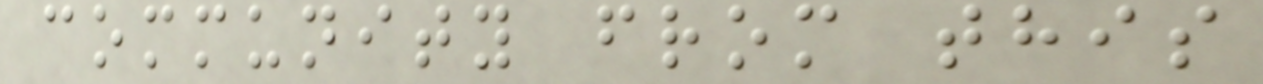community from this
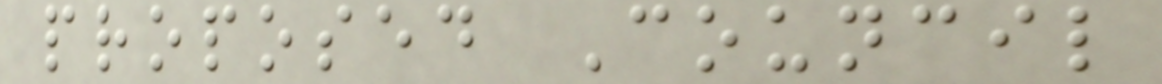proposed Council
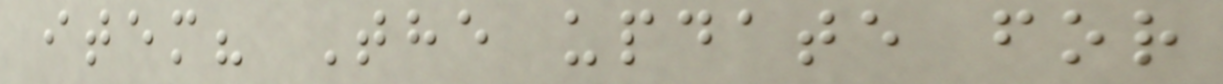item? The update for
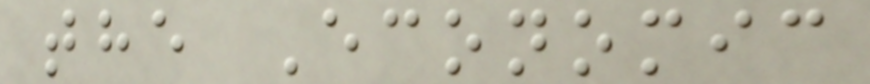the Economic
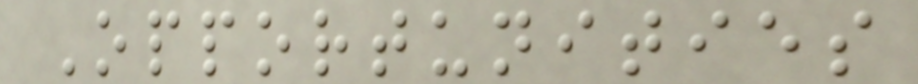Opportunities
